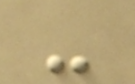-
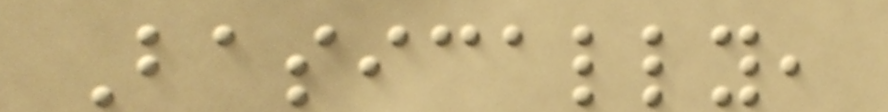Basically,
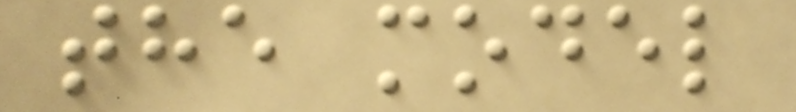the model
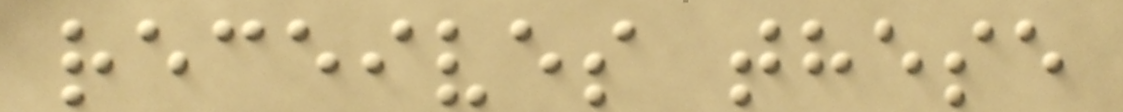receives these
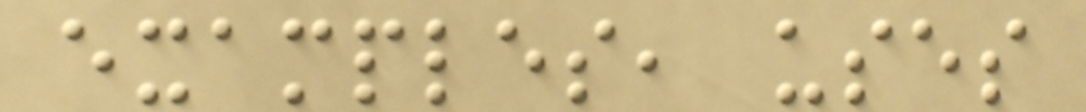examples, uses
